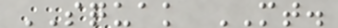SQUAK MT.
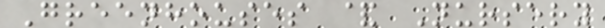Greenhouses & Nursery
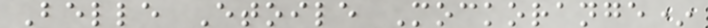Belle Etoile Mockorange*
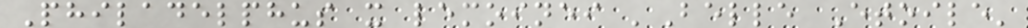Philadelphus x lemoinei 'Belle Etoile'
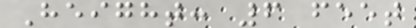Height: 6 feet
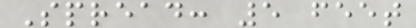Spread: 5 feet
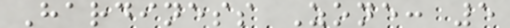Hardiness Zone: 5
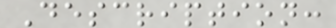Description:
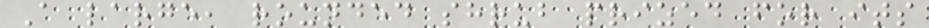A large, rounded shrub prized for its
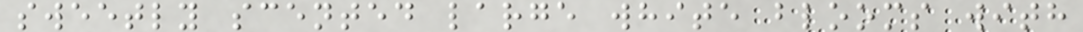sweetly scented large white blooms with
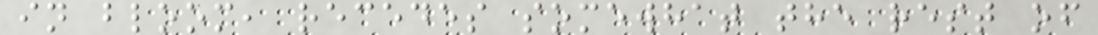in bloom, recedes somewhat the rest of
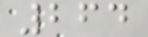264
